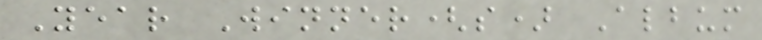Year Winner(s) Album
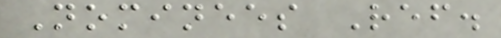Nominees Ref.
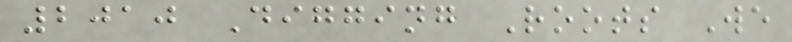2010 Digging Roots We
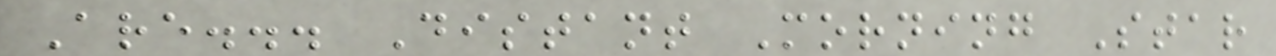Are... Distant Morning Star
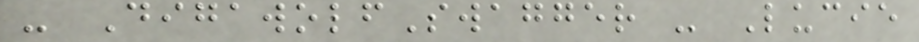- DigawolfSwagger - Lucie
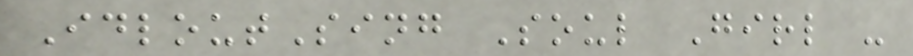IdloutSing Soul Girl -
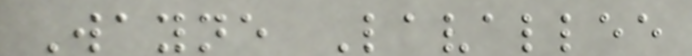Wayne Lavallee
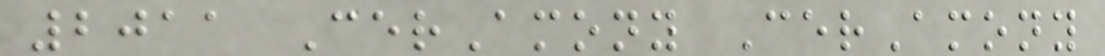2011 CerAmony CerAmony
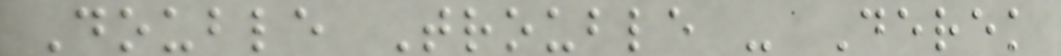Double Trouble - Derek
